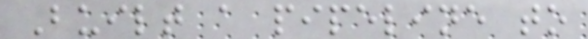Built a pipeline to
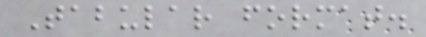Tabular format.
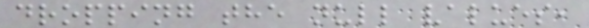dropping the null values,
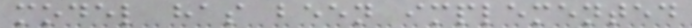model has been implemented
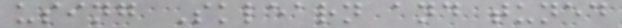using Sklearn and tuned
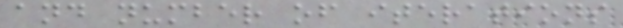and number of iterations
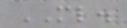ML.
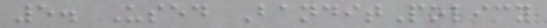5. Used BanditPolicy
